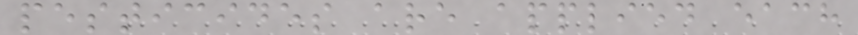pesticides are applied each
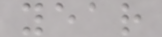year
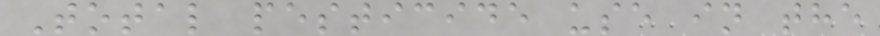Total pesticide use in the
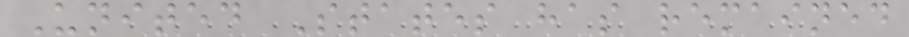United States has remained
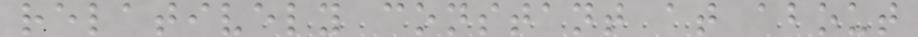relatively constant at about
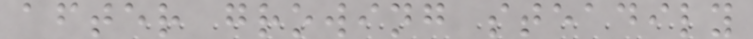after growing steadily
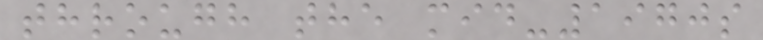through the mid-1970s
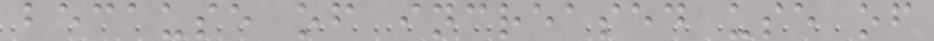because of increased use of
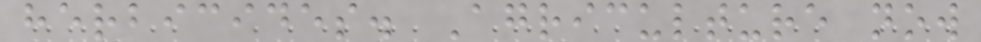herbicides. Agriculture now
